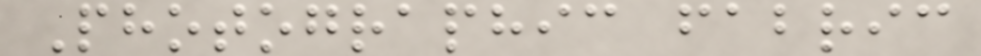Photographic fabric
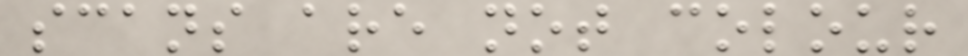scans are not colour
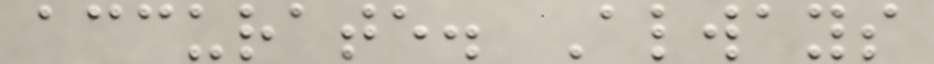accurate. Always
